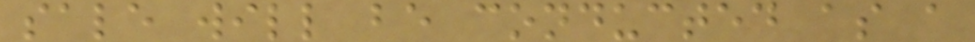sale will be conducted as a
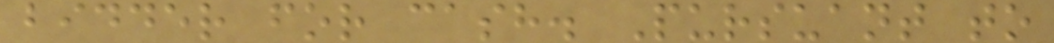bidder for cash. Pursuant to
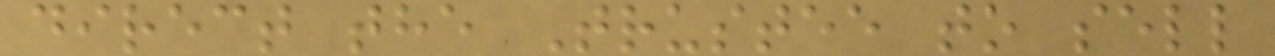direct the Trustee to sell
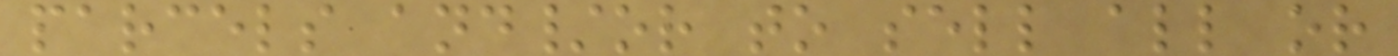parcels and/or to sell all or
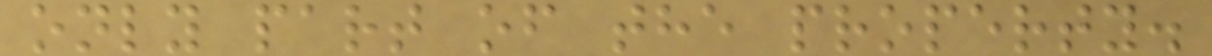only part of the property.
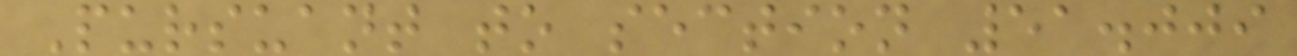Pursuant to section 51.009
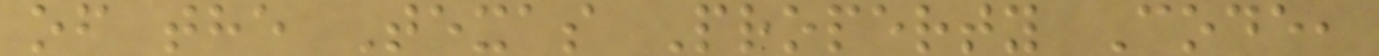of the Texas Property Code,
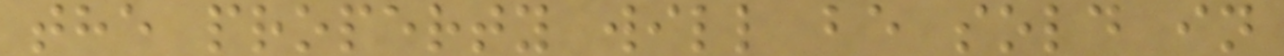the property will be sold in
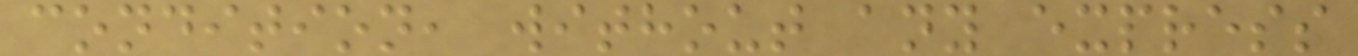condition, without any express
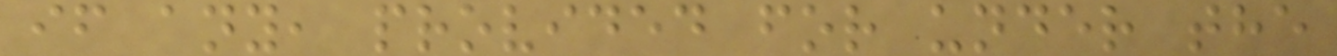if any, provided for under the
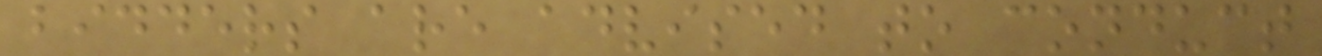bidders are advised to conduct
